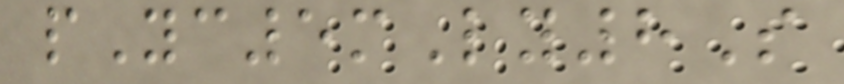pYc5mLy8S
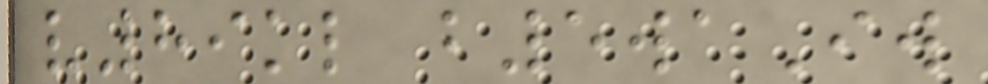v89kl b5waIw
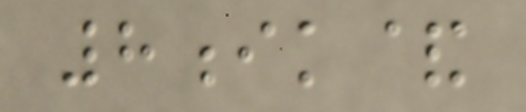8ik&
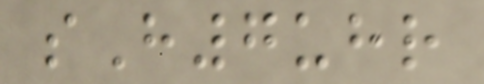sH7uhr
